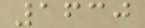1630
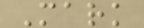Mark
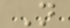N
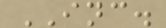INC.
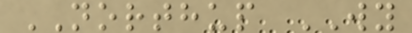NORTHUP WY
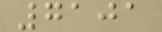7101
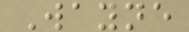Wayne
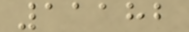11182
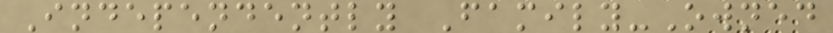Independently Family-Owned
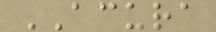ACURA
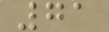71
